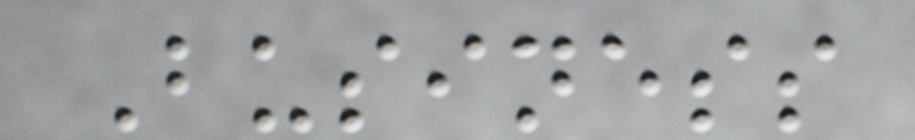Business
